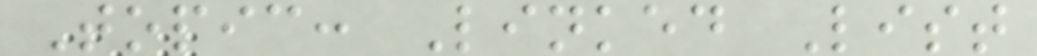Topic: Linked List
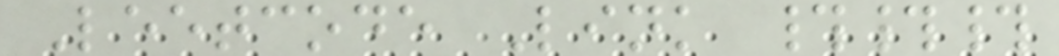Leetcode Link ###
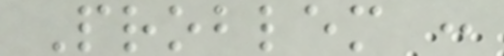Problem :
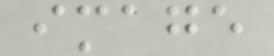image
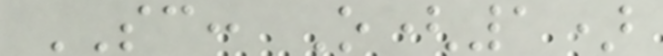SC: O(1)
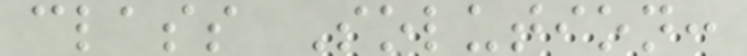class Solution:
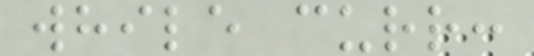while curr:
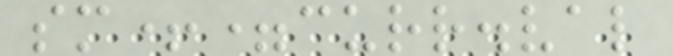sm+=curr.val
